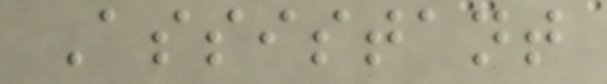Assistant
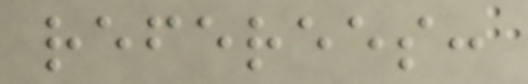referees:
